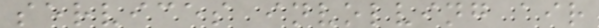services involving air
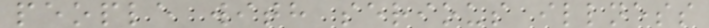people with serious illness
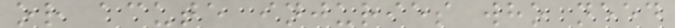or acute injuries who need
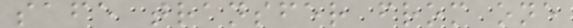safe transfer from one
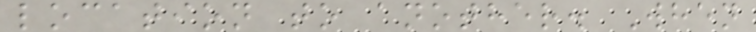location to another. When
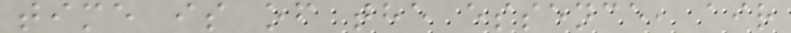time is of the essence, air
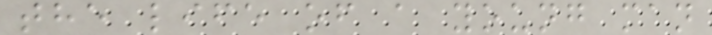the life of a young man
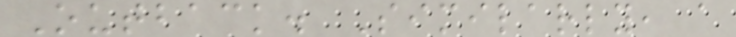Outback. Similarly, a
